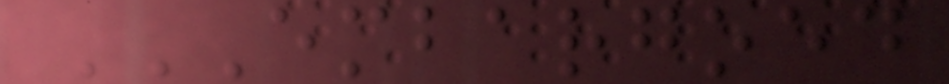EMBARGOED
